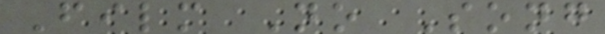Film No Song
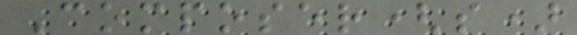Composer(s)
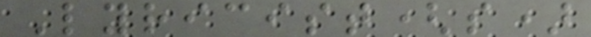Lyricist(s)
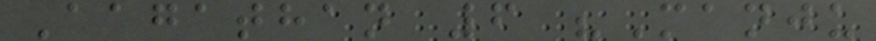Aagathan 6 "Manju
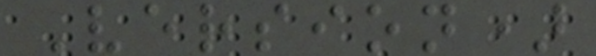Version)
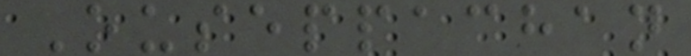Ouseppachan
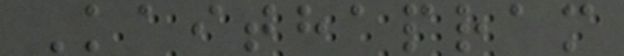Kaithapram
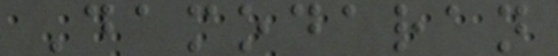Damodaran
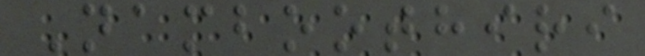Namboothiri
